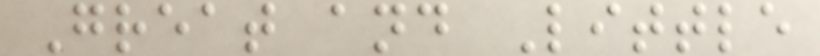Great and Little
